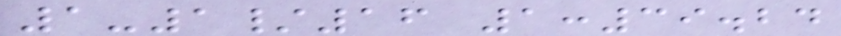1-1/16 1:39.24
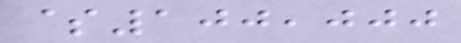$100,000
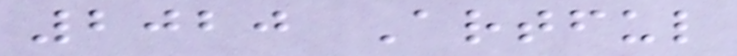2020 Artful
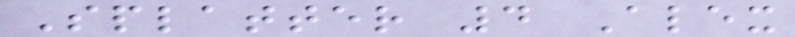Splatter 4 Alex
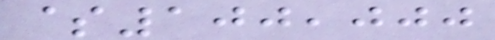$100,000
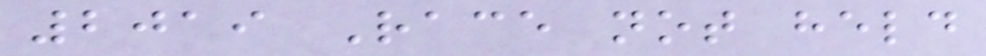2019 Race not held
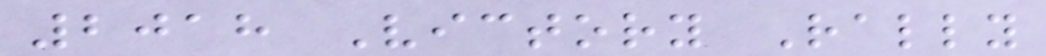2018 Victory Rally
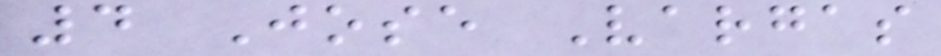4 Jose Vargas
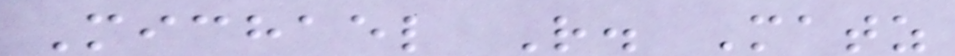Michael R. Matz
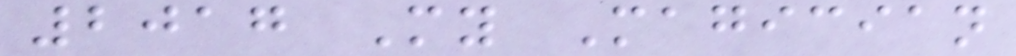2017 My Magician
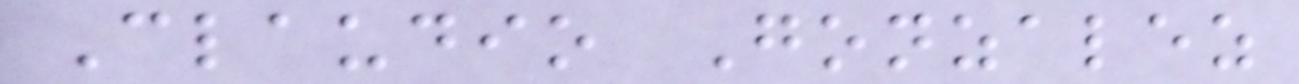Claudio Gonzalez
